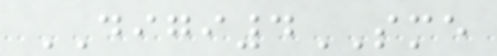DIGI4SME
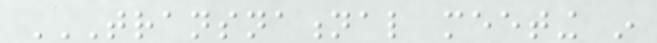TRANSNATIONAL MEETING IN
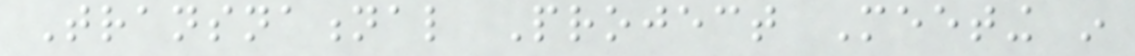Transnational Project Meeting in
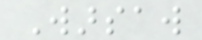Warsaw
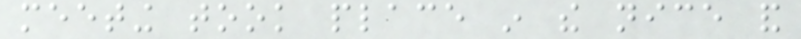meeting took place in the nice and
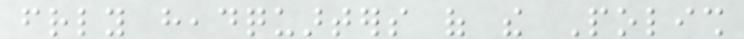friendly headquarters of the Polish
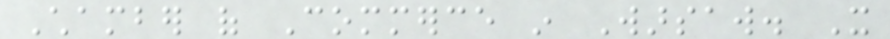Chamber of Commerce in Warsaw. It
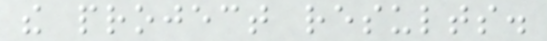the project results.
